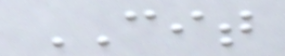CIT
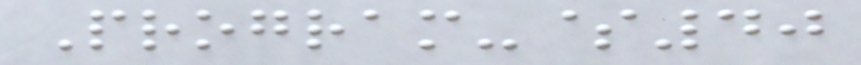Program-$40
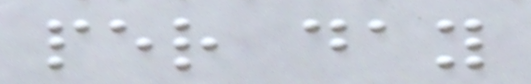per day
